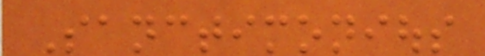Sanctimonious
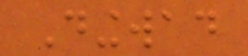Dingwad
